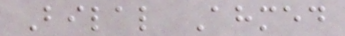Bilal Ahmed
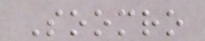Soomro
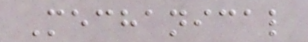Mechanical
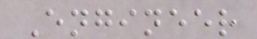Engineer
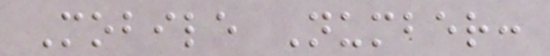Mobile Number:
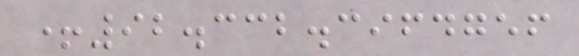+92.332.3964756
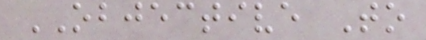OBJECTIVE To
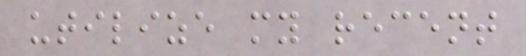utilize my recent
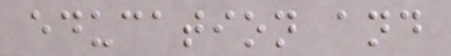education and
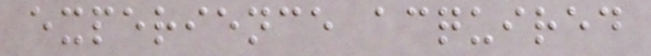experience acquired
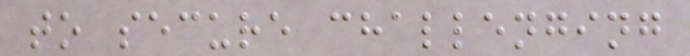to secure challenging
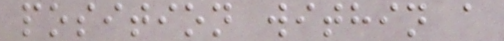position within a
